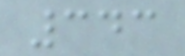343
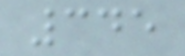345
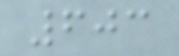603
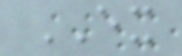EX
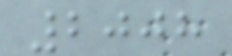2008
